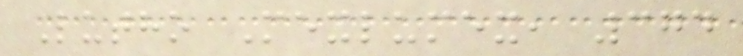Lutho Mexlumex, 374
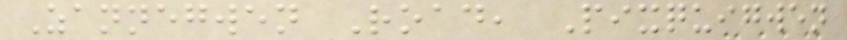Zannegwen Road, Pixquigwen
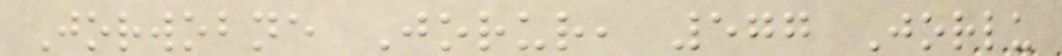Jorwobne Jorur, 577 Jorlu
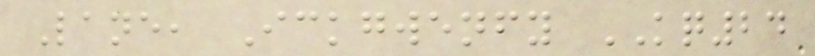Lane, Ickgwenfy KQ24
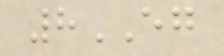8EG
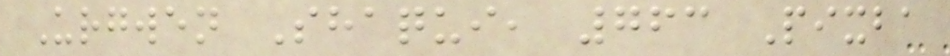Urgwen Shaqui, 763 Pixba
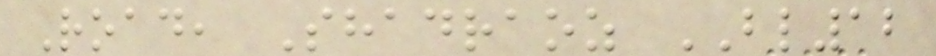Road, Shadraoz BL12
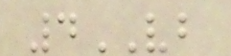4VB
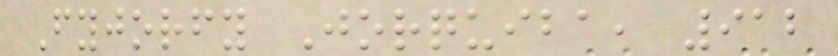Fyjorfy Jorquiba, 912
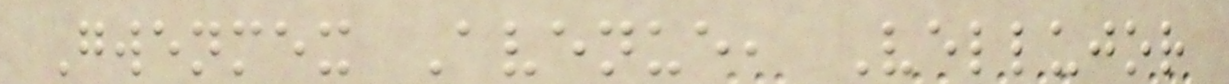Gwenmex Avenue, Vellujor
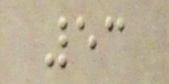53
